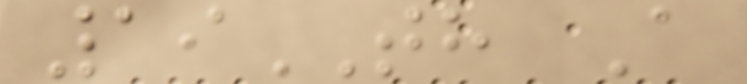19TH A
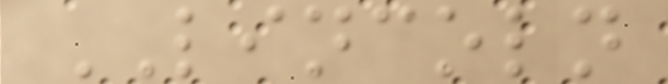LINCOLN
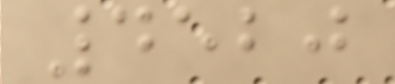4520
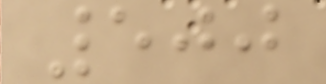500
